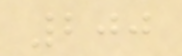200
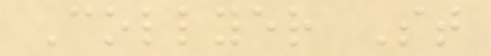Collyer St
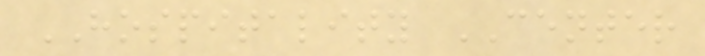HOSPITALITY CENTER
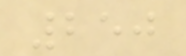250
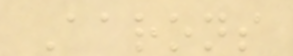Aarons
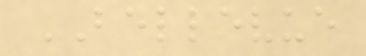BELLEVUE
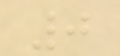0
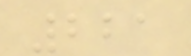221
